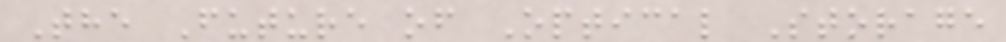The Future of Optical Storage
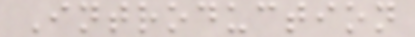Introduction
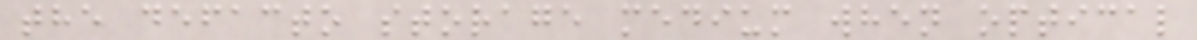the defacto storage medium when optical
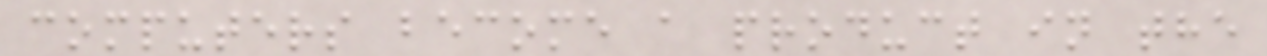computers become a product in the
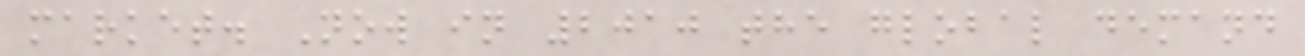market. Now in 2010 the global demand
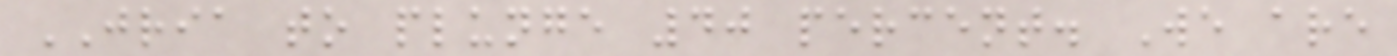JRIA to plunge 40 percent. We are
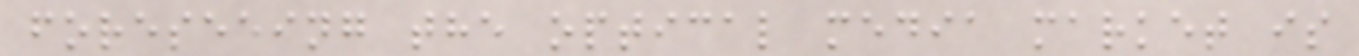foreseeing the optical media market is
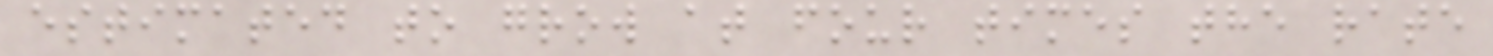estimated to grow at four times the rate
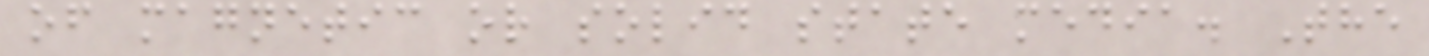of magnetic or solid state media. The
